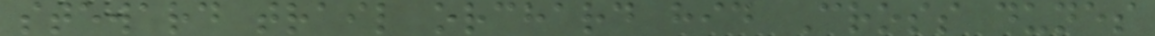steward trail orchard hid Cross dunes
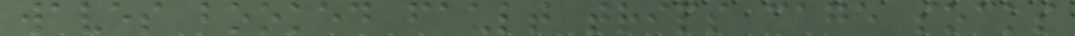waves booked fault trips cage socks
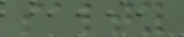salty
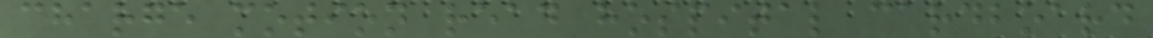charge motion read hospital cardboard
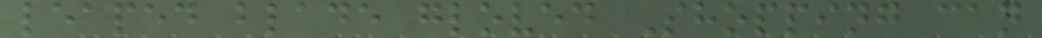leaped blade gloved Shopping can
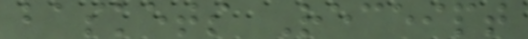baskets Receipt
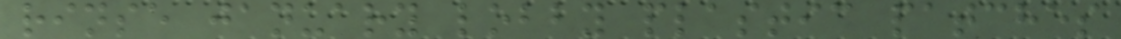rinse january lobby plastic patches
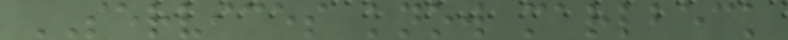SERVICES know marlbeck
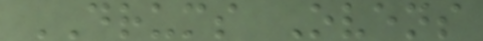DRUMS Ovens
